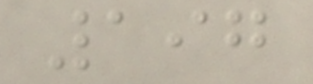197
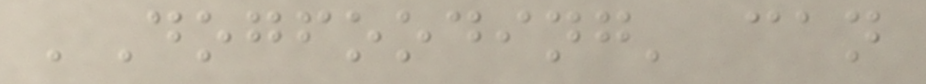'Dogfooding' can
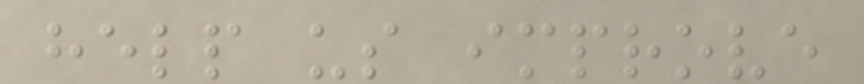help us improve
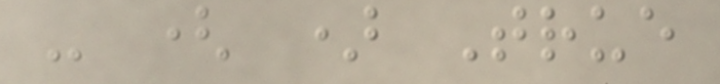- ( ) True
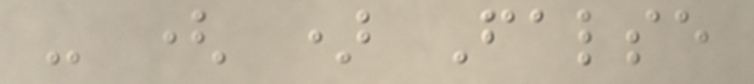- ( ) False
